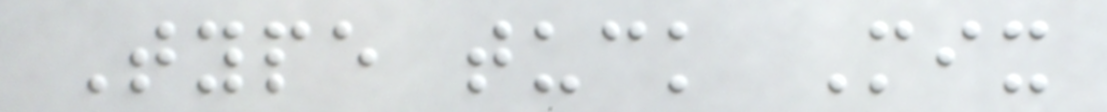Type tuck Mix
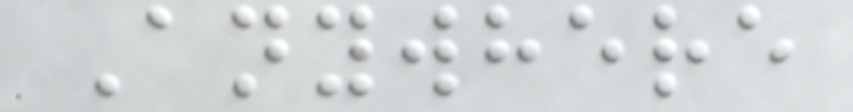Anywhere
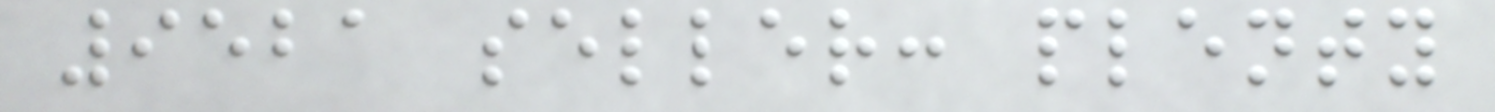9521 seller: plenty
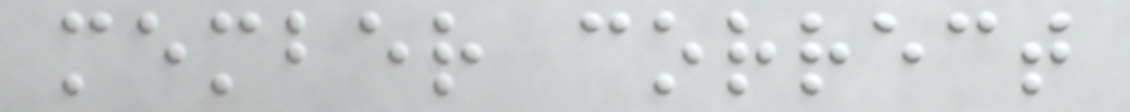member correct
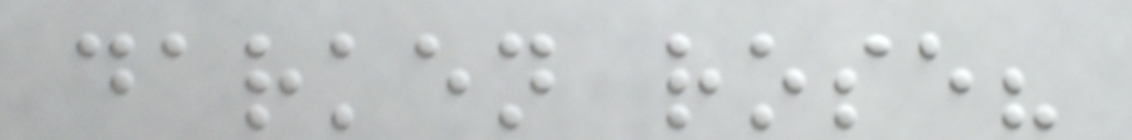darken rose?
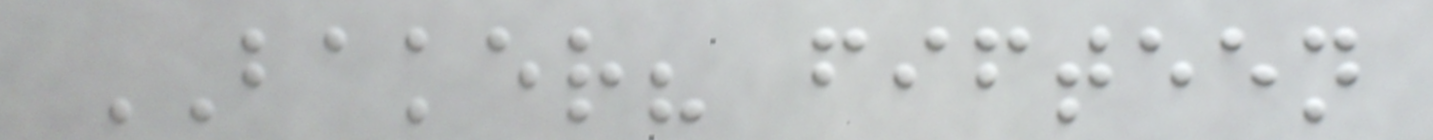BAKER? fifteen
